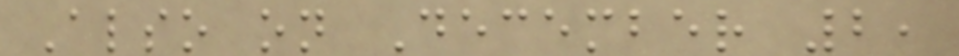Also on December 2,
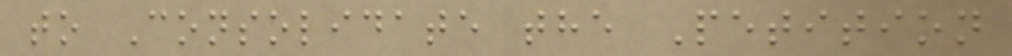to Consolidate the Petition
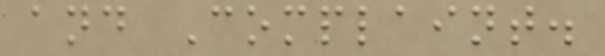and Complaint.
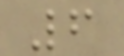6
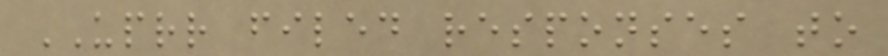UPRR filed responses to
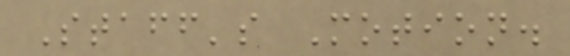Staff's Motion.
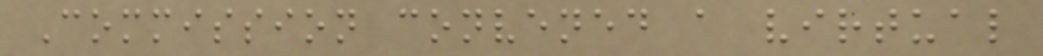Commission convened a virtual
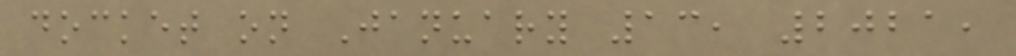docket on January 13, 2021,
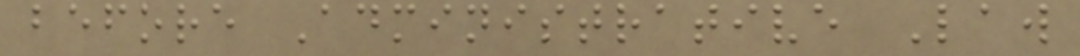before Administrative Law
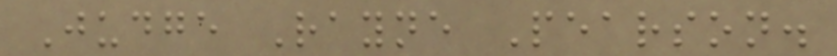Judge Rayne Pearson.
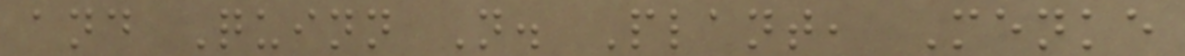and Quinn N. Plant, Menke
